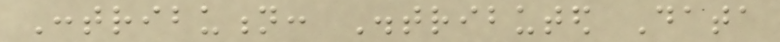Contribution: Distributed Data
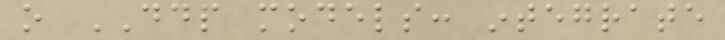o DDP models: integrate
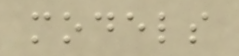models
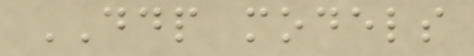DDP models
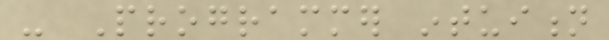- Programmer intuition
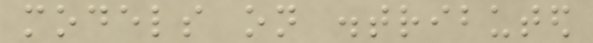models on distributed
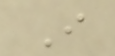I
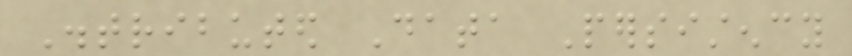Distributed Data Persistency
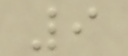9
